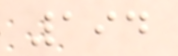194
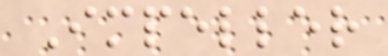Impeller
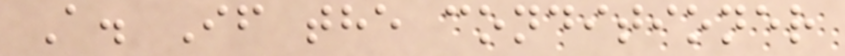A. If the conditioner
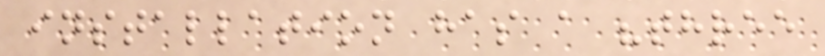installation has a "three
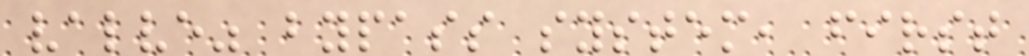valve" bypass system, first
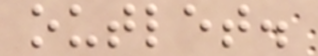outlet.
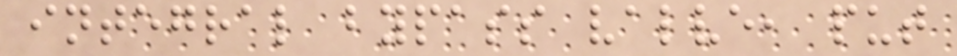integral bypass valve, put
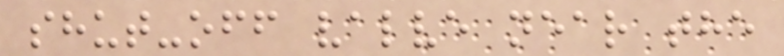shut-off valve near the
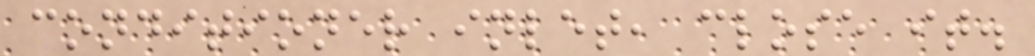conditioner inlet, close it.
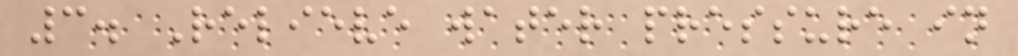3. Relieve water pressure in
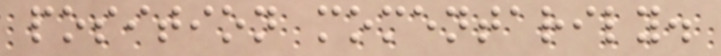position momentarily.
